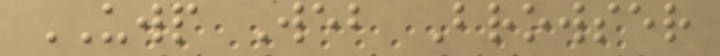UWP Web Browser
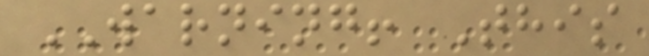WARNING! This
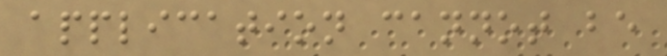application cannot be
